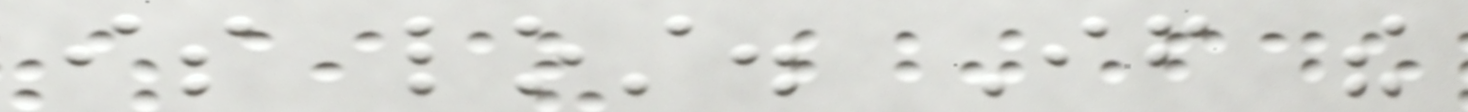is lost. If the
